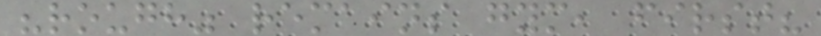"rough" remains gym, first?
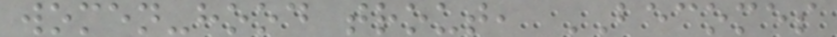women-hood trout, BECOMES
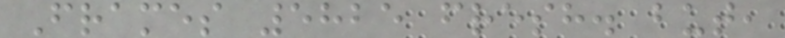Frames 5825 fresh. but,
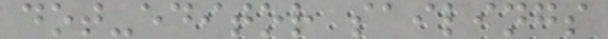dot-editor sailings
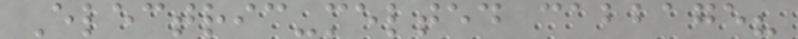Electric-melted cabbage?
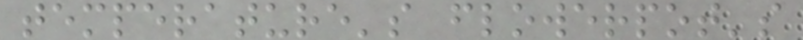temperature's flowerpot's
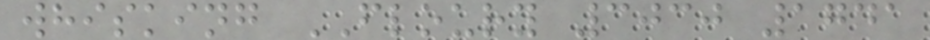whisking FLOURY 3030 1741
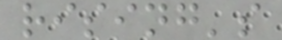rising's
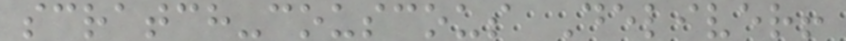scratch-couscous Deliver!
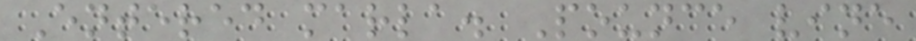Entered marla. Pounce vine
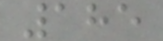185
